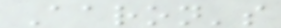Aaron's
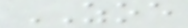ZOE
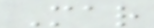Mar
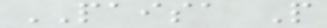PAISA P
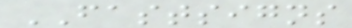FASTSIGNS
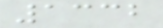1332
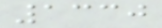1330
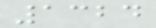1324
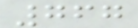767
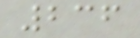236
